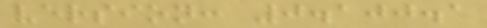version: 0.100.1
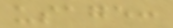usage:
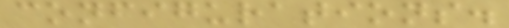configurations.
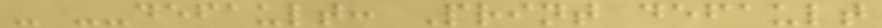- --default: Print default
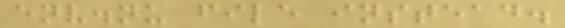env.nu file instead.
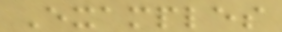Examples
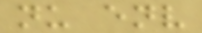nu env
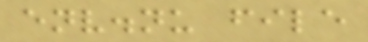env.nu file
